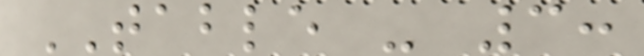TABLE - 3:
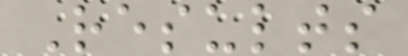Results
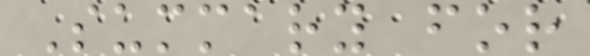Summary for
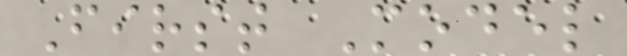First Model
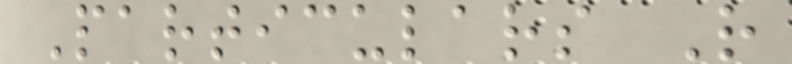Particulars R
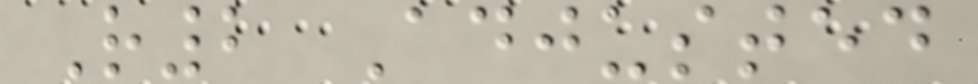R2 Adjusted
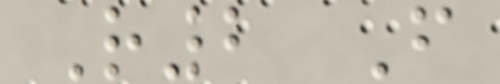R2 F
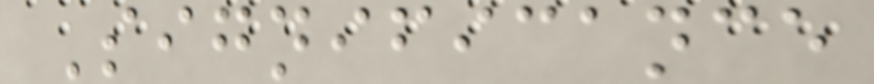Significance
